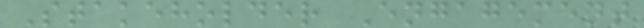Stakeholder Engagement
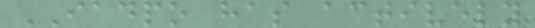IADPO has actively
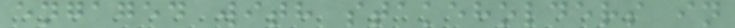engaged with stakeholders in
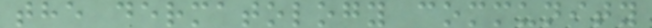the dermatology community
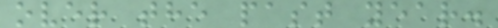over the past year.
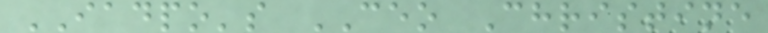IADPO's CEO Christine
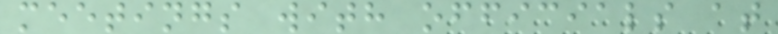meetings with officials at
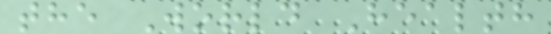the World Health
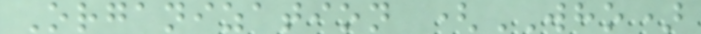Organization (WHO)
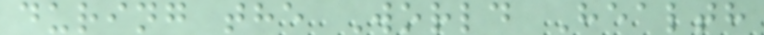during the World Health
